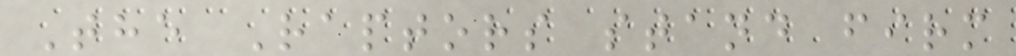The Raptors stand firm
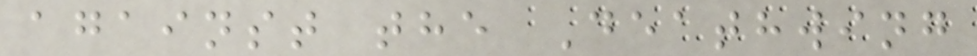against the Deathwing
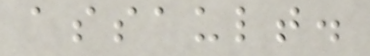assault.
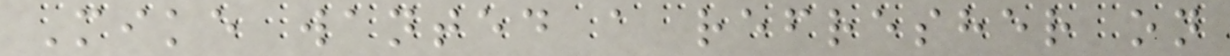Mike wanted a refresher on
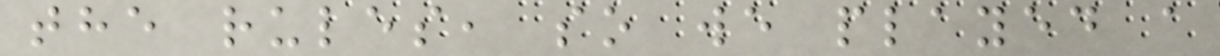the rules, so we played a
